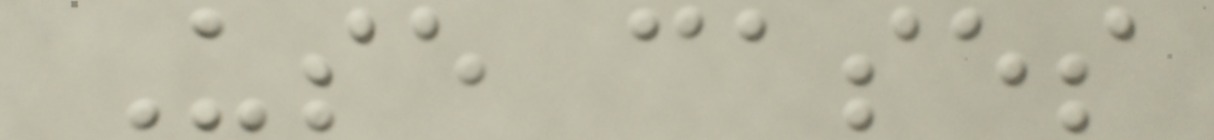Use cases
